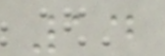14
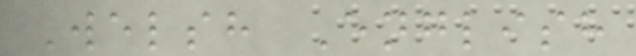Welsh English
